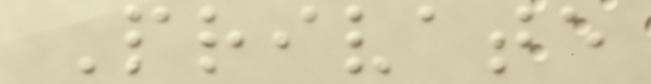Private
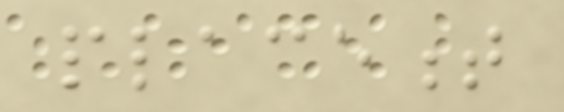placement
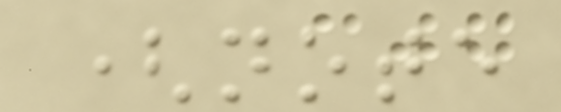(note
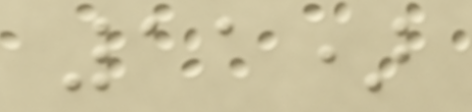11)
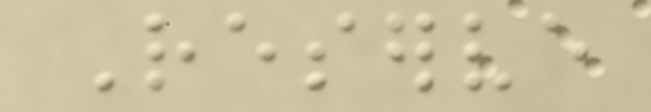Reserve
